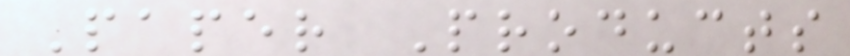Paper Products
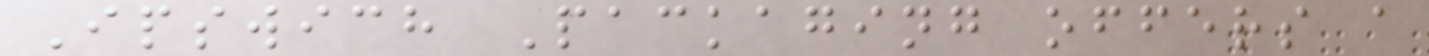Ipswich Packaging offers a
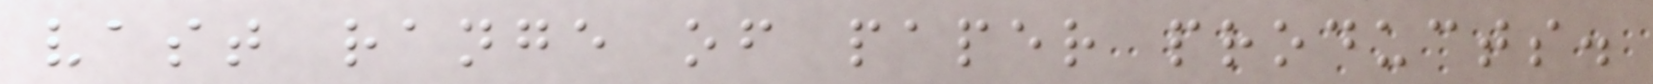vast range of paper products.
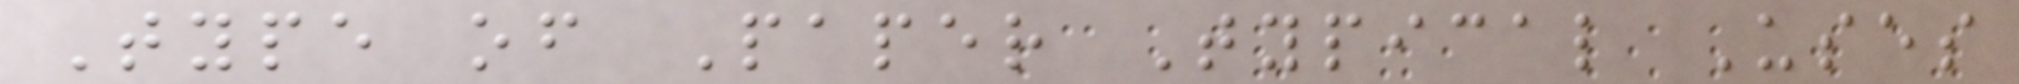Type of Paper Typical Uses
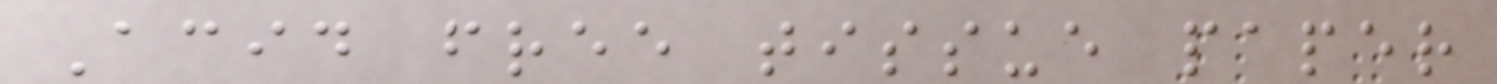Acid free tissue paper
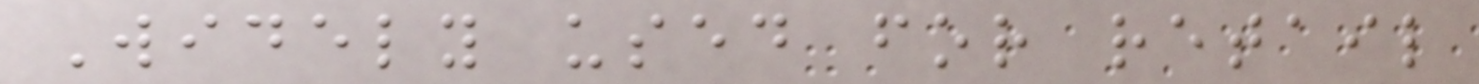Widely used for retail
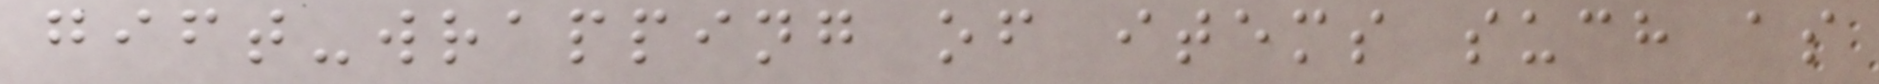gift-wrapping of items such as
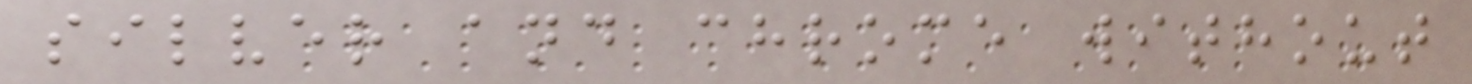silver and chrome without
